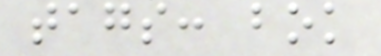tags: bok
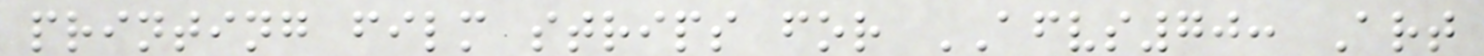printing film strips for AFVS70: Art
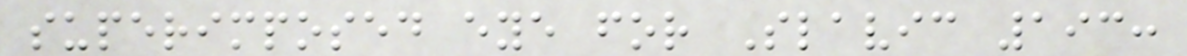superimposed eye for Slavic 193:
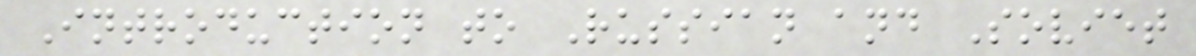Introduction to Russian and Soviet
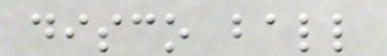disco ball
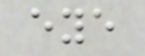eye
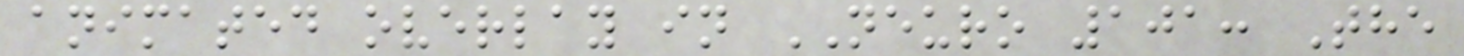animated overlay in NEURO 101: The
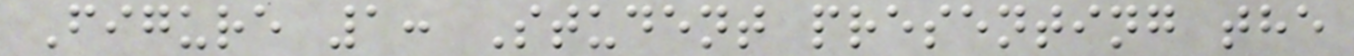Figure 1: Student presenting the
